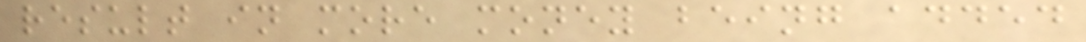result in more money being added
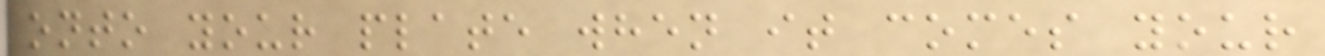onto your plate when it comes your
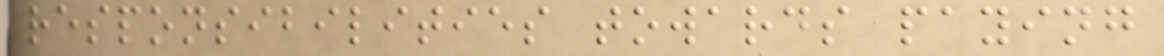responsibilities towards paying
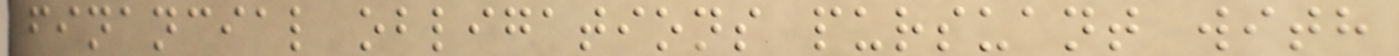financial obligations pursuant with
